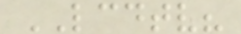LCDTV?
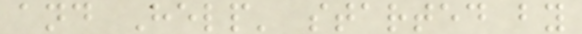and Help' started by
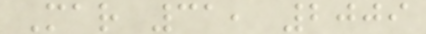Mar 31, 2009
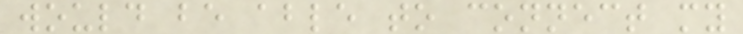would be able to connect my
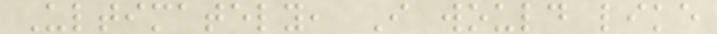Ultimately, I would like
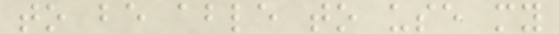to be able to use my
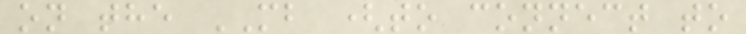on the MB (to connect to
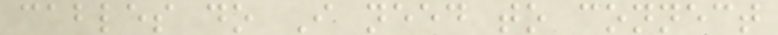cables do I need to connect
